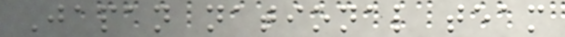Japan national team
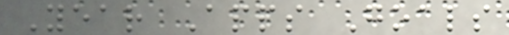Year Apps Goals
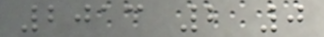2013 2 0
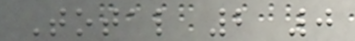Total 2 0
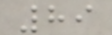89
